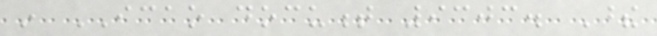in ICAO document 9303. These
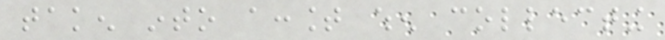taken into account when collecting
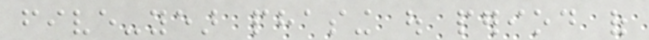five-year phasing out period of
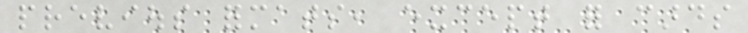previous formats, except for cards
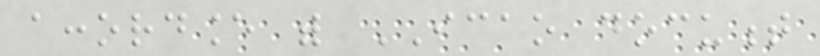accordance with ICAO document
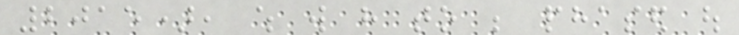2015), which will have to be phased out
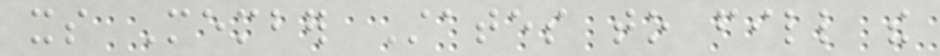its Member States to fill the
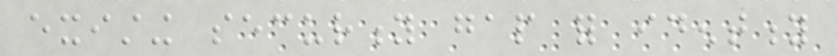existing security gap for identity
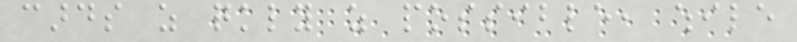cards as quickly as possible, while
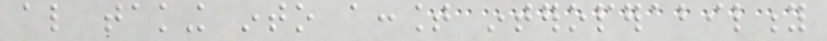also taking into account interoperability
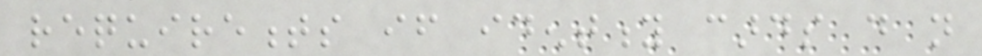requirements if identity cards do not
